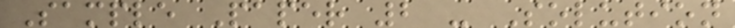Sample Paper 2 - Solution
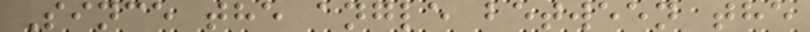Since the angle between the
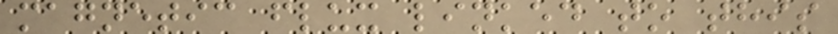magnetic flux linked to this
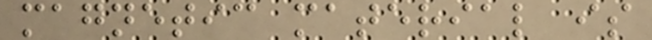magnetic material is
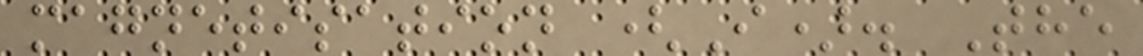magnetisation (I). The
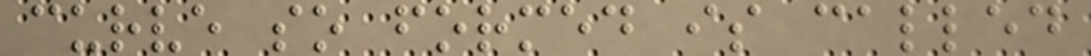curve so formed is called
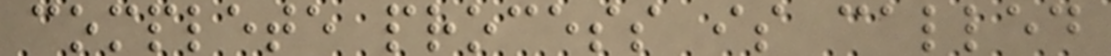complete process is called
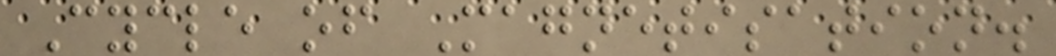Cycle of Magnetisation.
